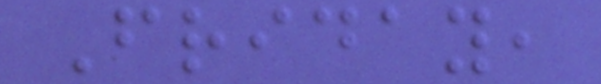Friday,
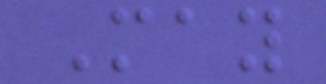May
